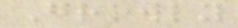Growly
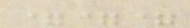===
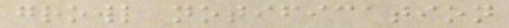growl notification
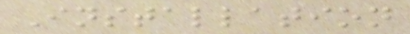Installation
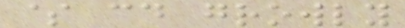$ cd growly
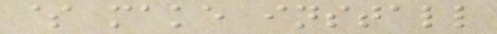$ make install
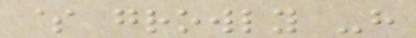$ growly -h
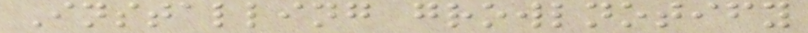Installing growlnotify
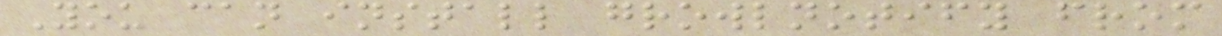You can install growlnotify from
